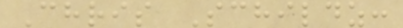Chris Schildz:
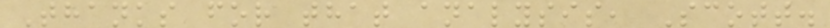Thanks for that analysis, Scott.
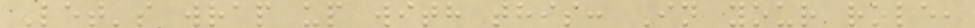Let's wrap up with this: In your role,
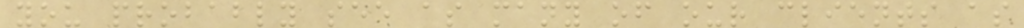you probably see as many of our clients as
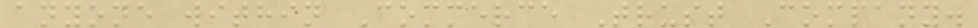anyone within Commerce Trust Company.
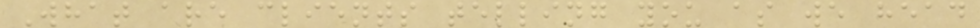What are clients telling you as we head
